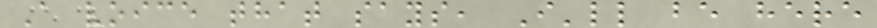A voice that says, I'll be here
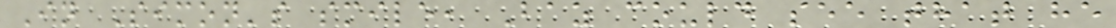In Simon's smile, Baz could see that he
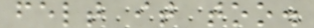felt it too.
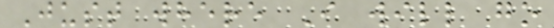Just where I will go
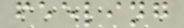feeling
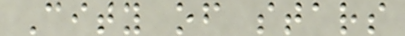City of stars
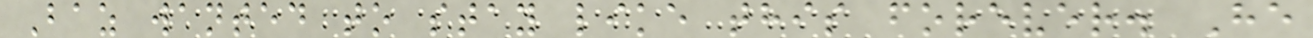Baz wanted to stay like this forever. He
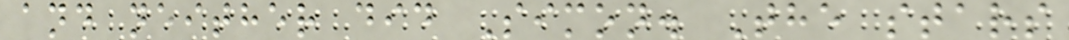and neither did Simon. The stars
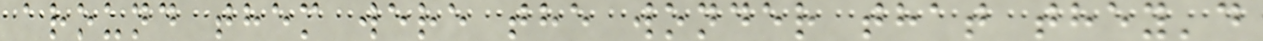around them were the wonder that they'd
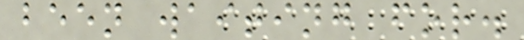been waiting for.
